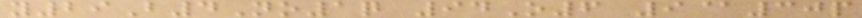y29B4No1q 94O6 9@30p
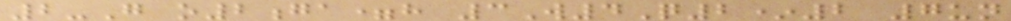2-G o2ga=h 3W4Q2*2 7un
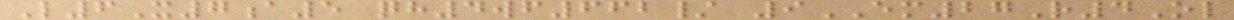L6X7a5 qh4wf662/ 9EM27R4Ol
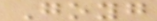Goyg
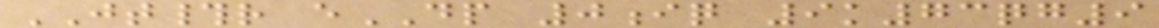JT#r eDP 0iq 9k73qg9
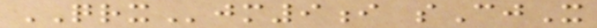QRXjm9i sCjX
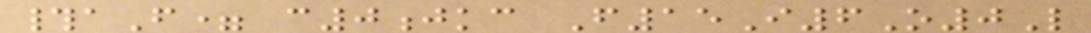#aF= c0jkc F15I6O0L
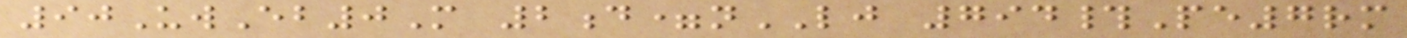90UwEb0M 2d=nLJ 794#Pe7rm
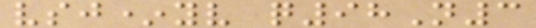vsj*yv q98N3
